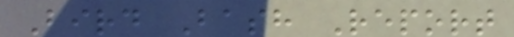Bird Bash Report
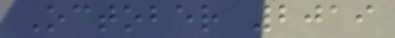October 2019
